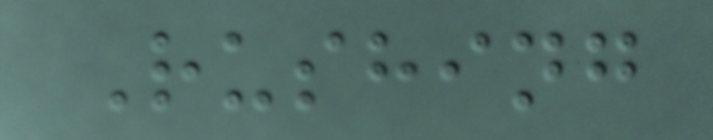Rushing
